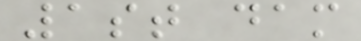1st dam
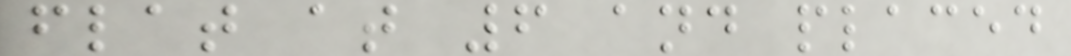flat at 6 and placed
